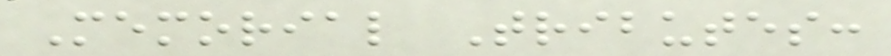Memorial Tributes:
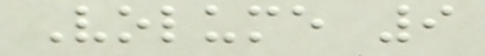Volume 9
